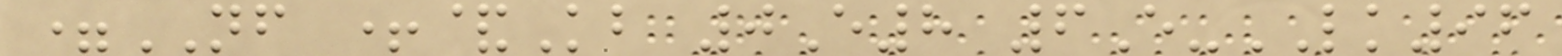=NF +&Kb 0E8 6E-LK96
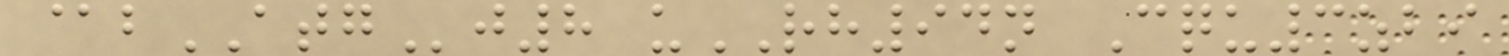@bATGj8 uRH94n Cqu3zbi
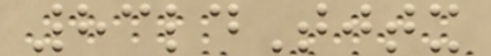83ldTjtx
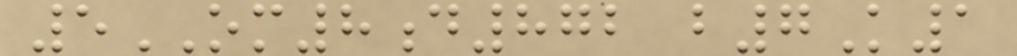5OM8d872 b7K1
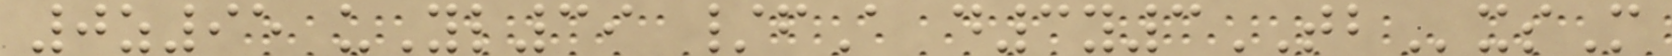0z95 uYl39 /fA d3y3TBxsM
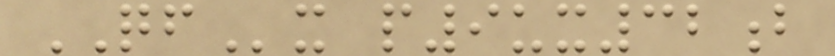QFx p9ux32b
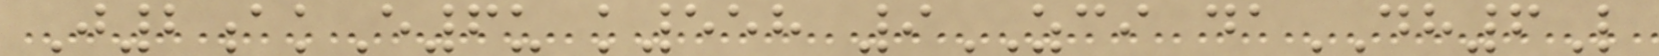J2akE6u k558 9ZCI daDH6L
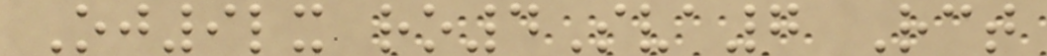Oj9lx ro4Sva7 Rct
